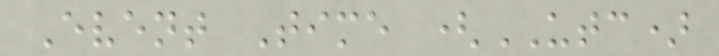Event Time (UTC)
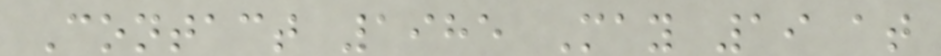Contact 1985 May 19 at
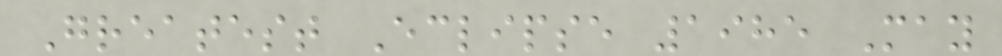Greatest Eclipse 1985 May
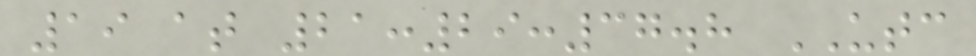19 at 21:29:37.8 UTC
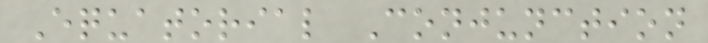Equatorial Conjunction
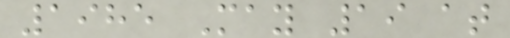1985 May 19 at
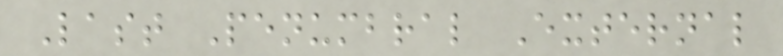Last Penumbral External
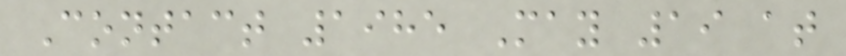Contact 1985 May 19 at
